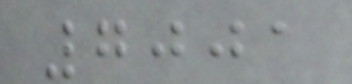7001
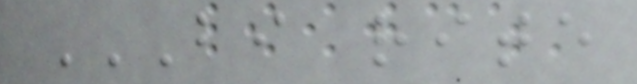BI RITE
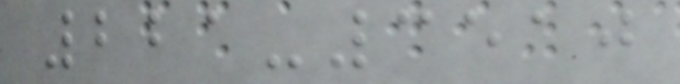221-3510
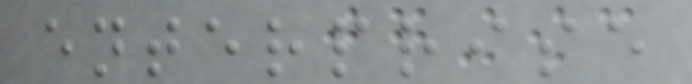enterprise
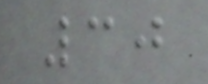30
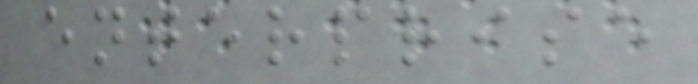enterprise
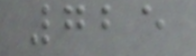725
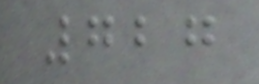727
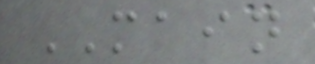MAIN
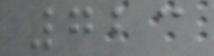723
